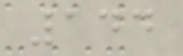144
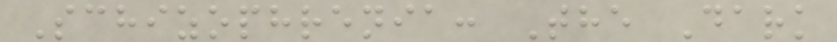Schizophrenia: The Dark
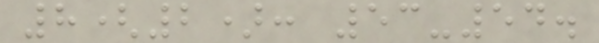8(2): 53-54.
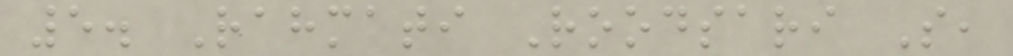5. Rahmati Roodsari S,
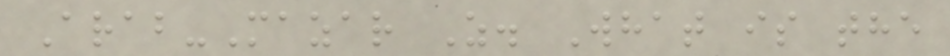Arab-Mazar Z. What is the
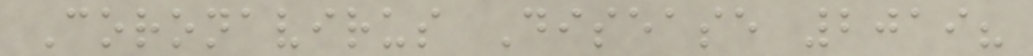Coronavirus Disease 2019?
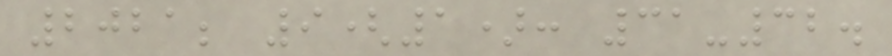2021; 9(1): 31-32.
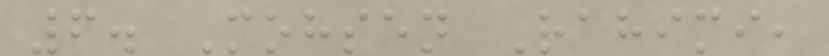6. Mohsen Rahimi,
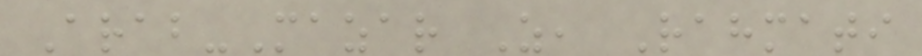Arab-Mazar Z, Rahmati
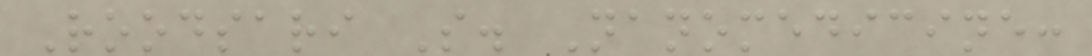Roodsari S. Nanomedicine:
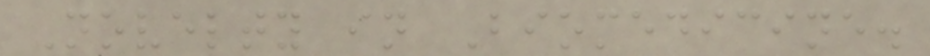Novelty in Biomedicine.
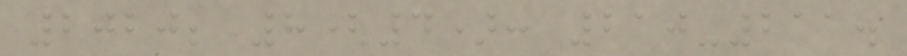2020; 8(4): 210-211.
